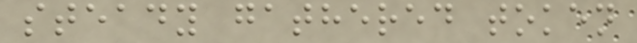steady gathered token
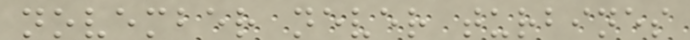november never turbines
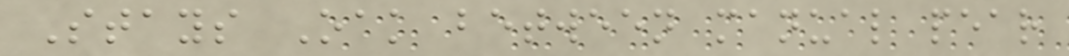Stays Oak between manual pear
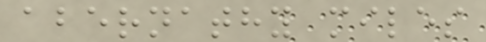abernathy miles
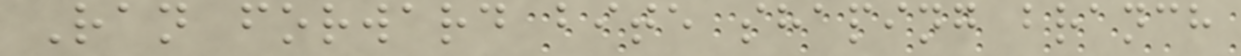Ran forward bite shaping branch
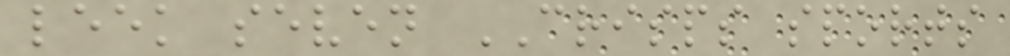leek seven CRISPS sports
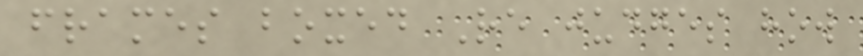frames boxed Re judges how
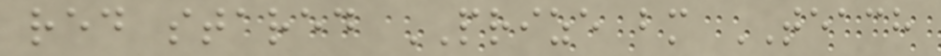red stared PRIZE bm TEACH
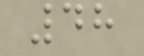48
